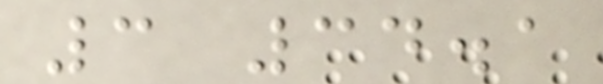3 34.1
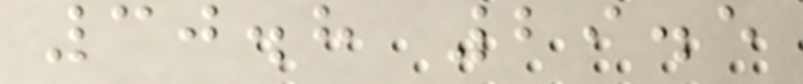30.8 29.5
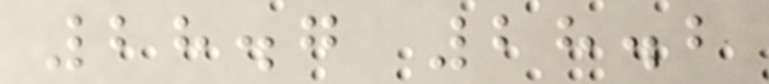28.7 28.2
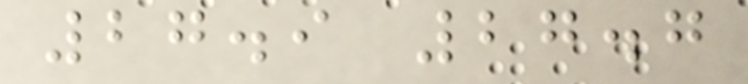27.9 27.7
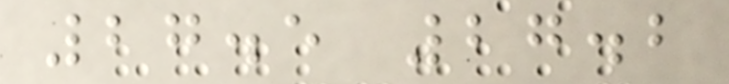27.5 27.2
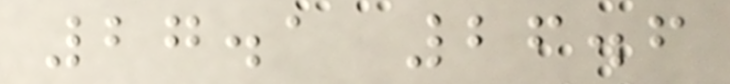27.1 26.6
